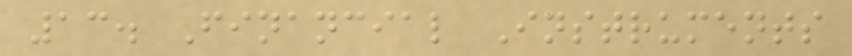13. Financial Instruments
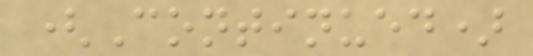(Continued)
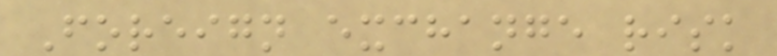Foreign exchange risk
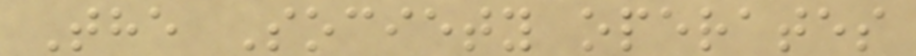The Society operates
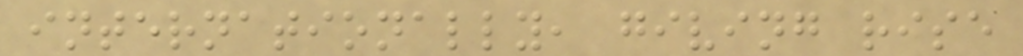internationally, giving rise
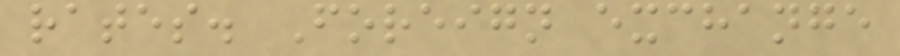rates. Foreign exchange
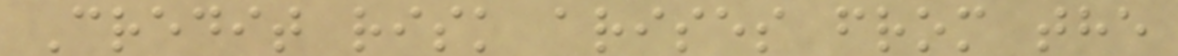Credit risk arises from the
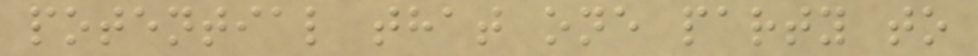potential that one party to
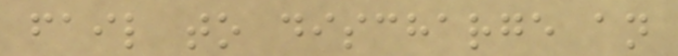fail to discharge an
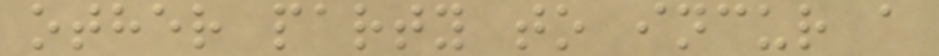other party to incur a
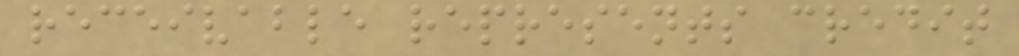receivable represents credit
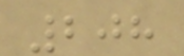208
